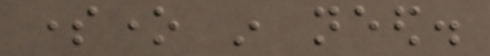someone in need.
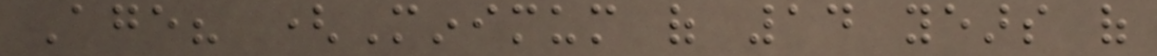Age? (Minimum of 14 years of
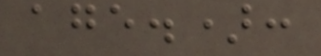age.):
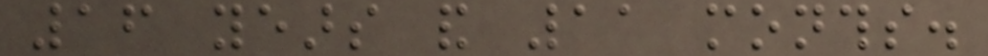16 years and 11 months.
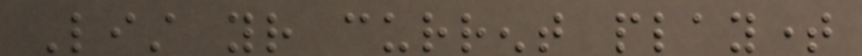List your current playtime
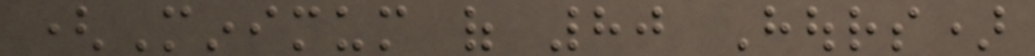(Minimum of 80 Hours)
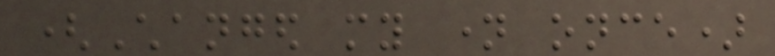(Changed my name once)
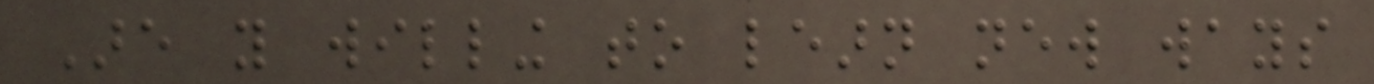Are you willing to learn new ways
